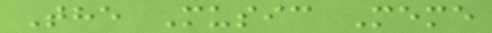The Music Meme
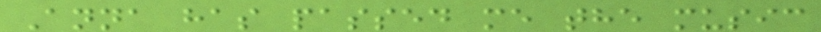Anna has passed me the music
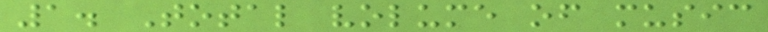1. Total volume of music
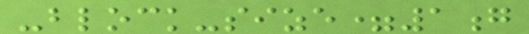-block-size=1g
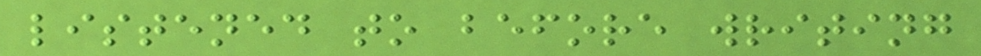listened to before writing
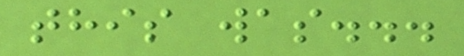this was...
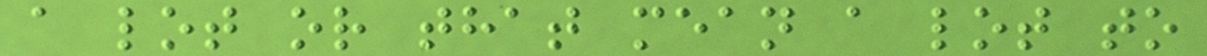a lot or that mean a lot to
